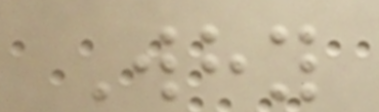Why
